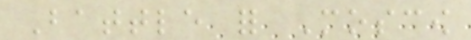Battle for Moscow
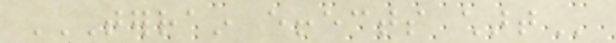TERRAIN EFFECTS CHART
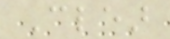Clear
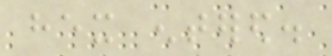hex entered.
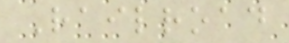Railroad
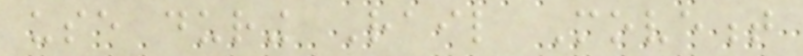use during Rail Movement
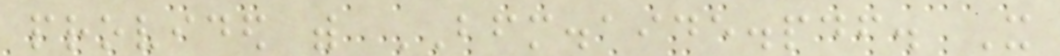provided with BFM.aide.pdf. It
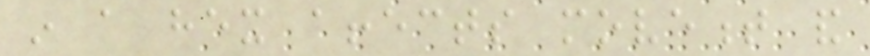in a hex affects movement and
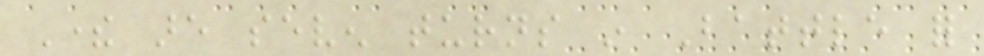There are seven turns in Battle for
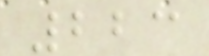223
